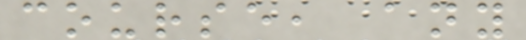course, any
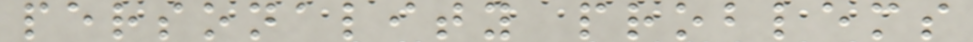personality problems
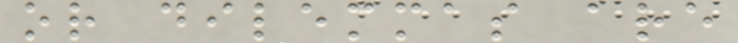or dilemmas are
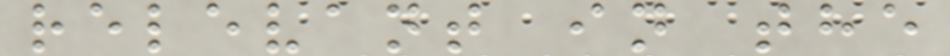relevant in the
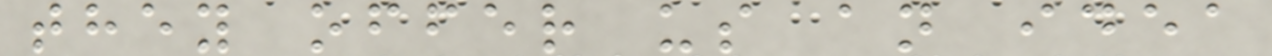they offer us an idea
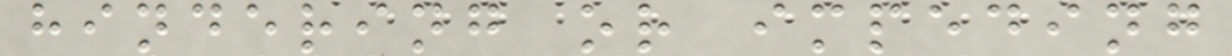hindering or impeding
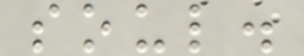soul.
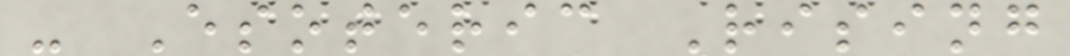- Esoteric Rising
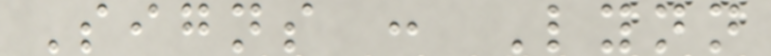Signs : Lynn
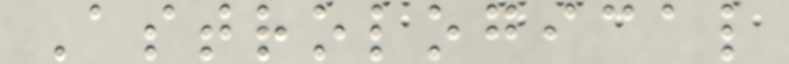Astrological
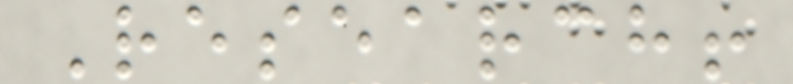Research!
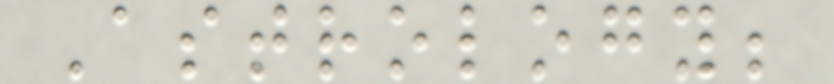Astrology;
